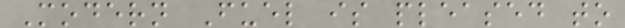Modern Fuel is pleased to
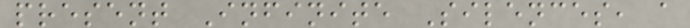present Infinite Silences, a
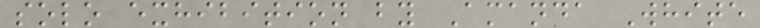solo exhibition by Amanda White
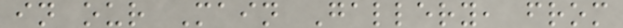in our Main Gallery, from
